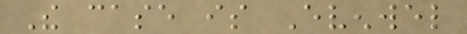The case is Evenwel
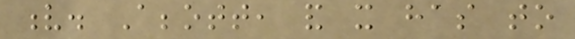v. Abbott, and it has to
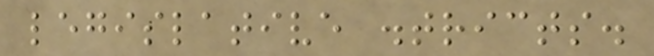legislative districts.
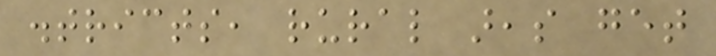districts, rural areas get
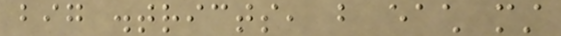big districts, but each must
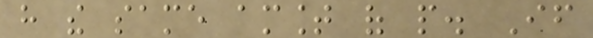have the same amount of people. If
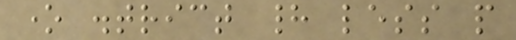one district had less people
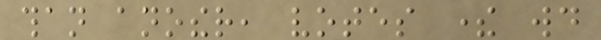than another, votes there would
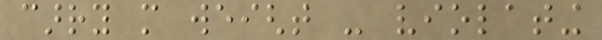carry more weight - violating
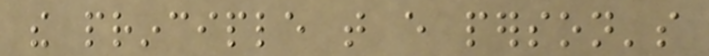the principle that every person's
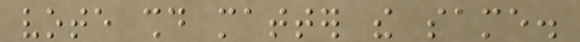vote should matter the same.
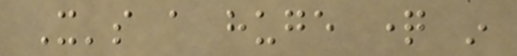It's a huge question in
